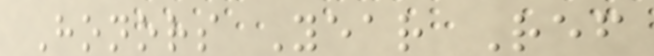Honors Year Ref
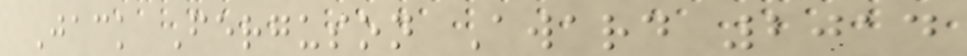Jack Ferguson Award 2014
